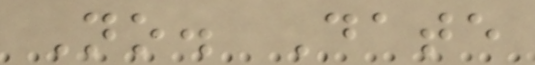No. Date
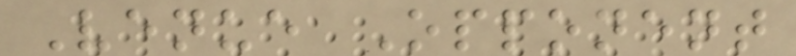Venue Opponent
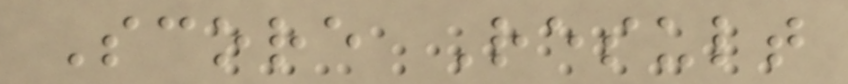Score Result
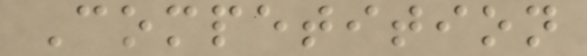Competition
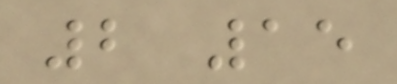2 15
